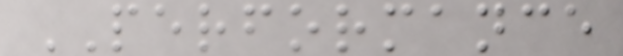PERFORMANCE
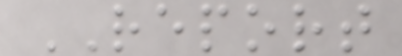REPORT
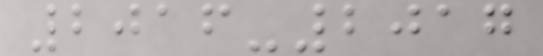2016-2017
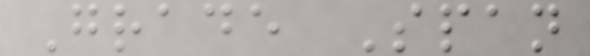Grade Span
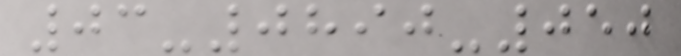03-0890-050
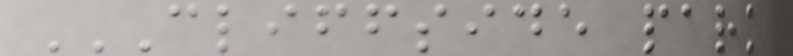CLIFFSIDE PARK
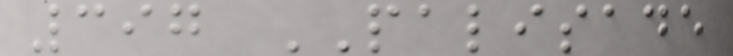397 PALISADE
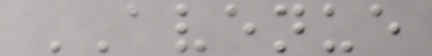AVENUE
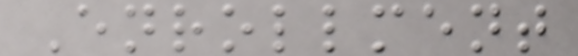Enrollment
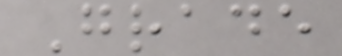Grade
